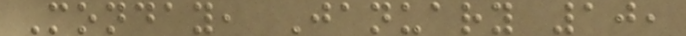Monday, January 10,
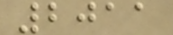2011
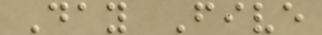Day Five
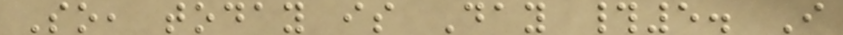So, today is Day #5. I
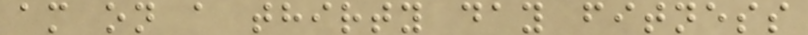am on a thirty day fitness
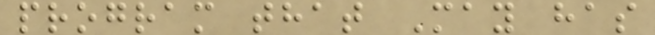program that May has
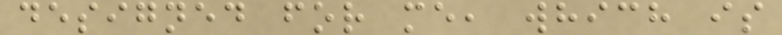designed for me, which is
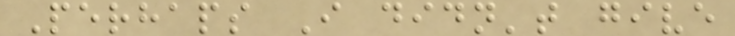Perhaps I didn't give
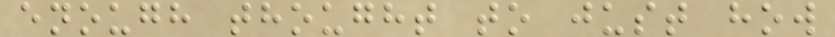enough thought to just how
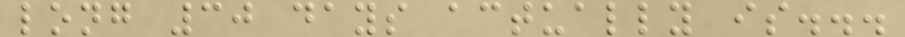long 30 days actually is...
